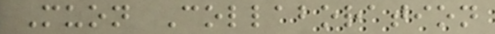Muon Collaboration
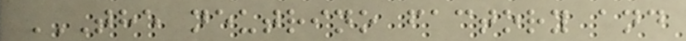THE NEUTRINO FACTORY AND
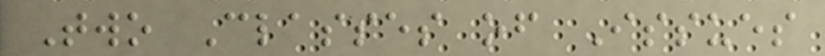Two Classes of Issues
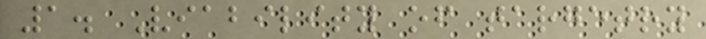1. Viability of targetry
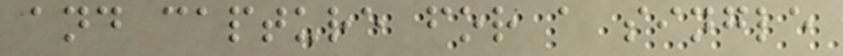and capture for a single
